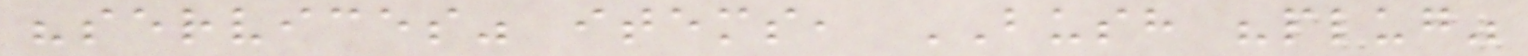"services" items, BUSH "plug"
